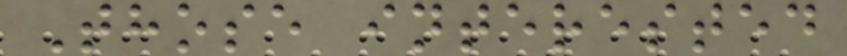Those interested
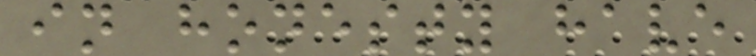in honesty have
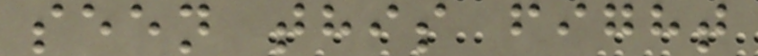seen this fight
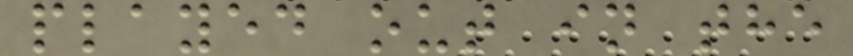played out in the
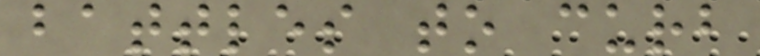battles to curb
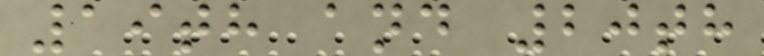19th and 20th
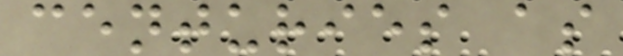centuries as
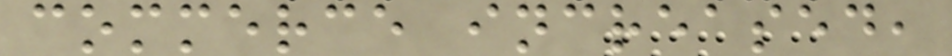commerce increased,
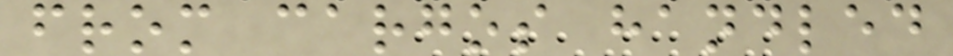from cargos handled
